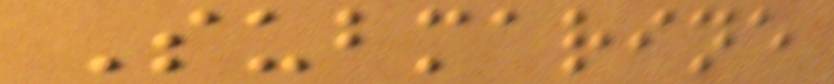Submarine
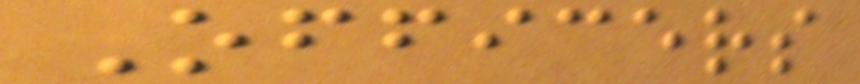Officers
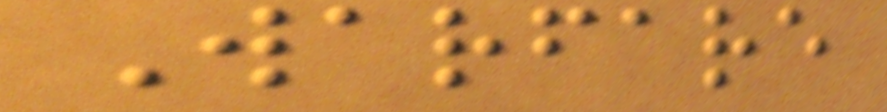Warfare
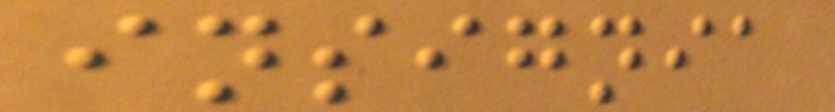insignia
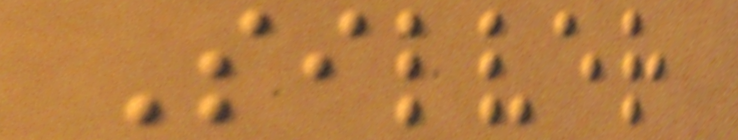Silver
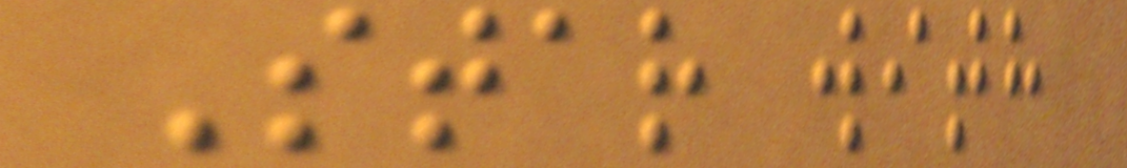Star with
